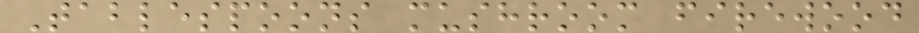Tablespoons mushroom firewood
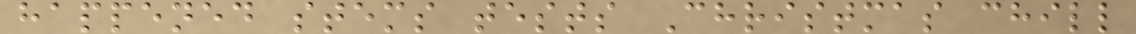happened stems tests Christmas chill
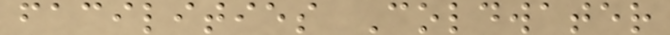facilities Coldwater
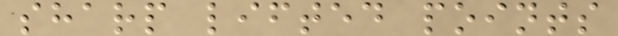sharp lifted points
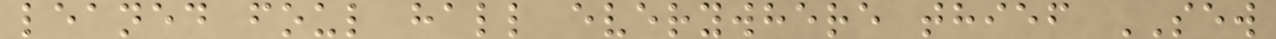leaned foul hall everywhere thief SEW
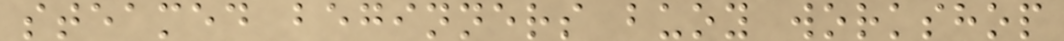steamed beginners buoy workshop
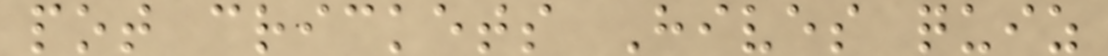pot crickets Hives quiz
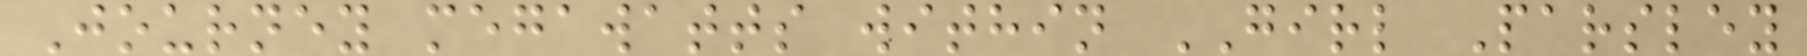Journey megawatts within GIRL Parsley
